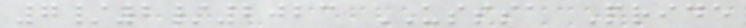7/2/2023 USSSA Pride
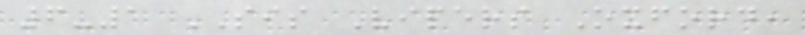6-1 SIS Vipers Oxford,
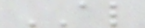AL
